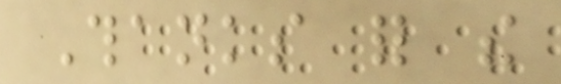Thanks for the
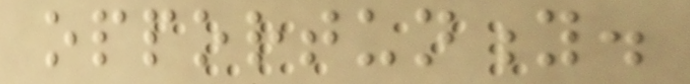opportunity.
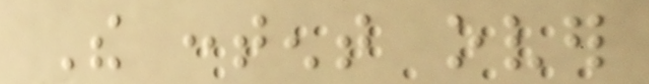The content over
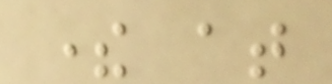there at
